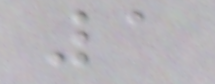1
